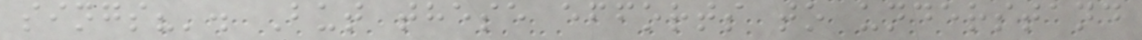sings?'. But these efforts to understand
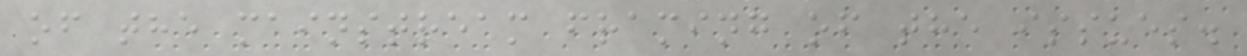of the mainstream framing of the issues.
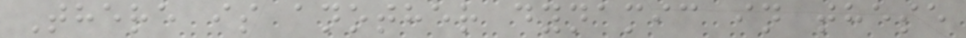There is another dynamic in these
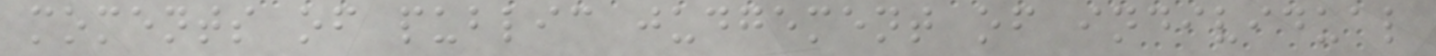moments of public judgement of individual
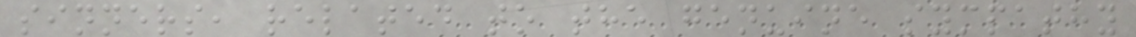sinners, related to the genuine sympathy
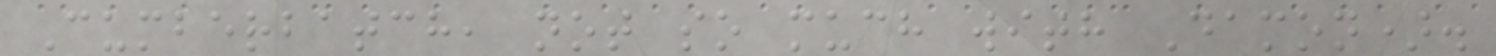Cumberbatch, not so much with Damon).
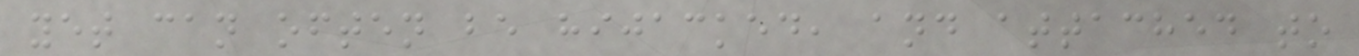yet can often be hijacked, and attached to
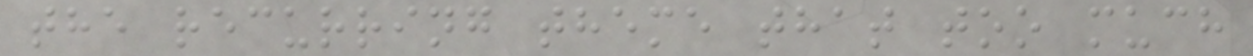the recurring theme that too much
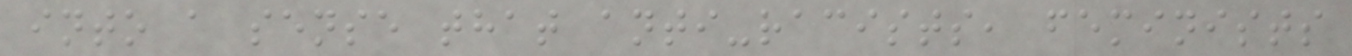into a sense that anti-racists, feminists
